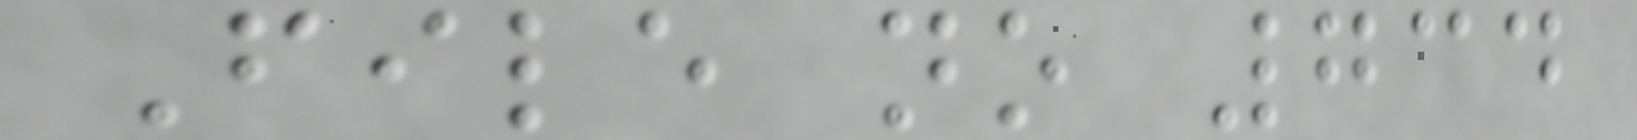File no 734
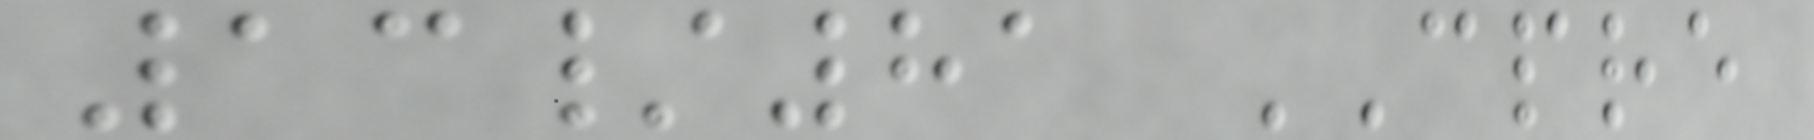13/81 CPRE
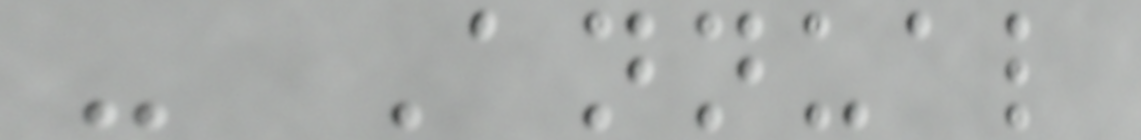- Annual
